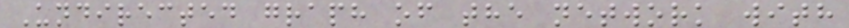Undirected graph of the network with
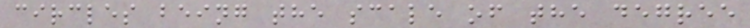circles being the scale of the degree
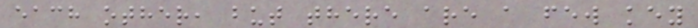each other, but there are a few key
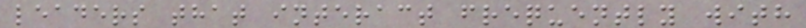leaders that interact frequently with
